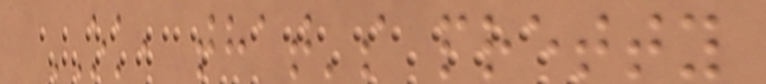OK, that's pretty
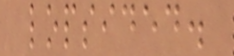lopsided.
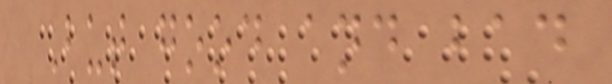But good and bad
